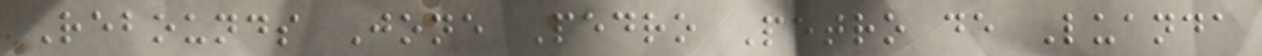Rebounds Jone Pedro Petro de Luanda
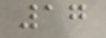17
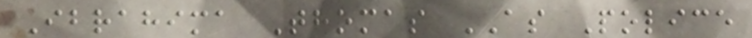Ibrahima Thomas AS Police
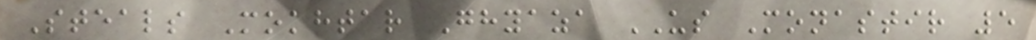Steals Mokhtar Ghyaza US Monastir 5
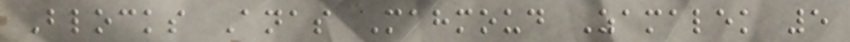Blocks Anas Mahmoud Zamalek 5
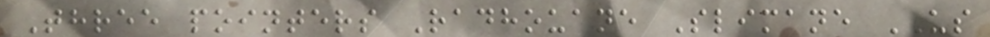Three pointers Radhouane Slimane US
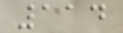114
